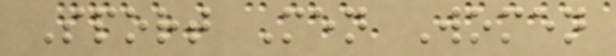Sport Men Women
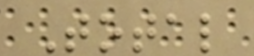Total
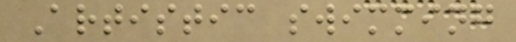Artistic swimming
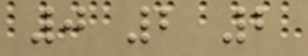0 2 2
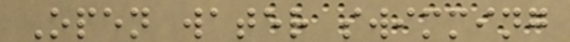Open water swimming
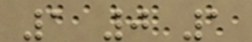1 0 1
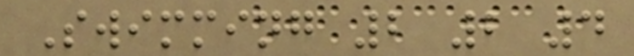Swimming 2 2 4
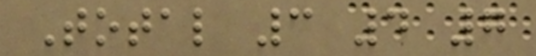Total 3 4 7
